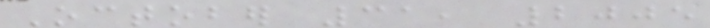October 31, 2005
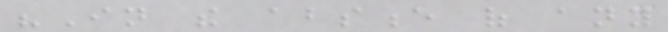"In the absence of any
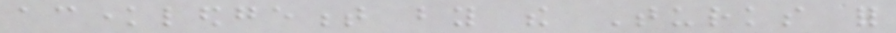acknowledgement by the Turks for
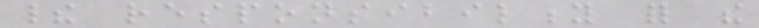their responsibility for the
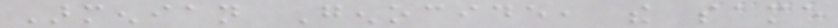Armenian Genocide, the same
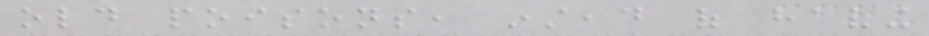old poisons, instead of having
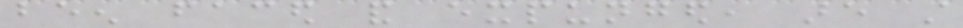been faced and expunged, are still
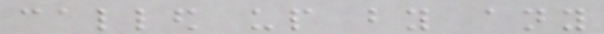called up by any
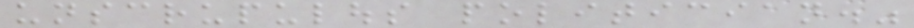unscrupulous politician."
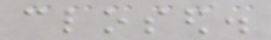closed.
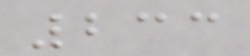233
